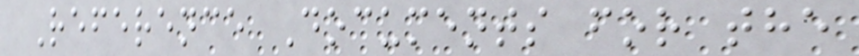Reference Documents for the
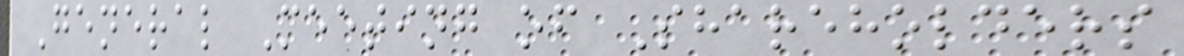General Meeting of Shareholders
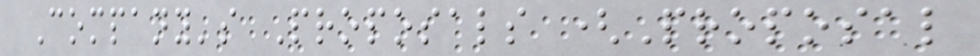Company's Proposals (Proposal
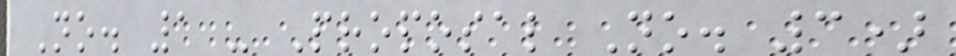No. 1 - Proposal No. 3)
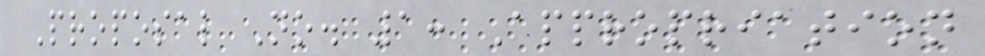Proposal No. 1: Appropriation
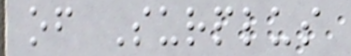of Surplus
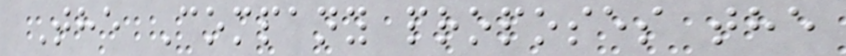The Company proposes the
